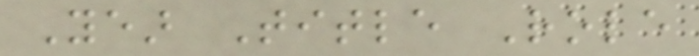Year Title Role
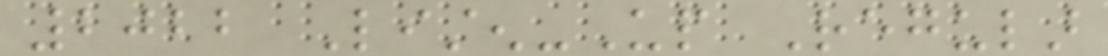2022 Listen-Up Regular
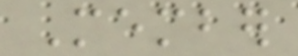Member
